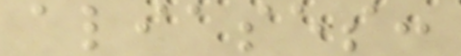aliases:
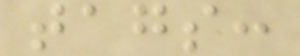tags:
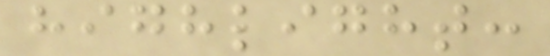highlight:
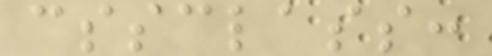cssclass:
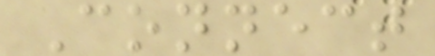Connect
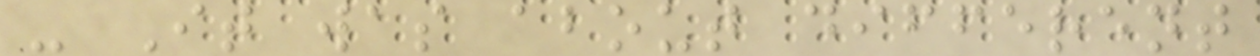- It was about different
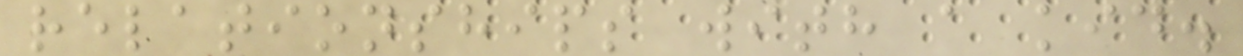relationships with a kid.
